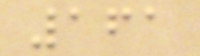161
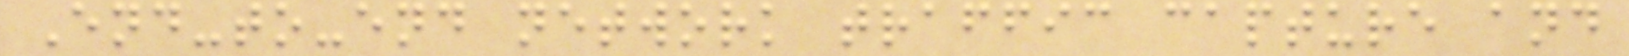End-to-end network traffic capture and
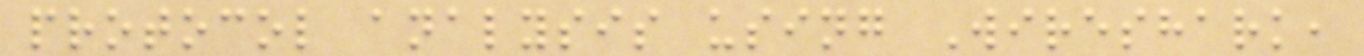protocol analysis using Wireshark,
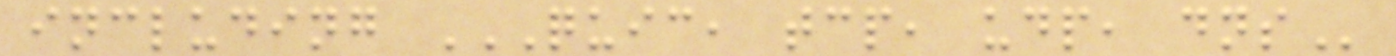including QUIC, TCP, UDP, DNS
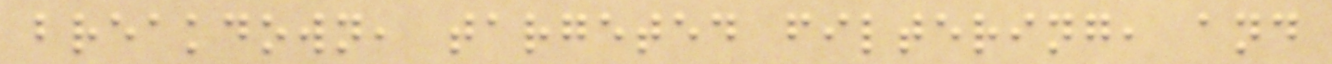breakdown, targeted filtering, and
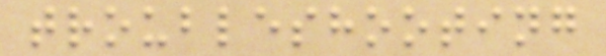troubleshooting
